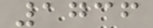1736
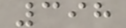398
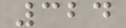324
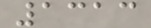1313
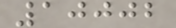10002
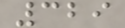329
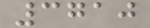3710
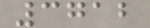3712
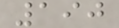190
